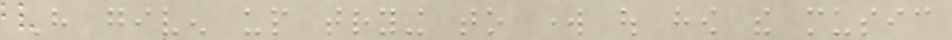Have given up trying to work out how the music
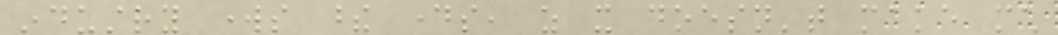industry works these days, as it doesn't make much
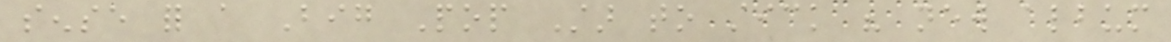sense for a Big Pop Star to stick his new album
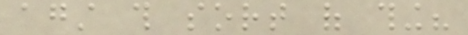against this sort of thing?
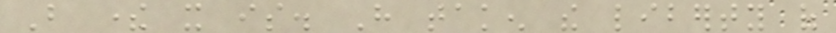But there it is. Have taken the liberty of
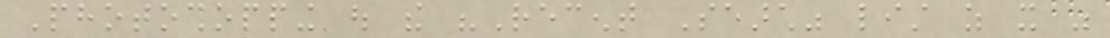Photoshopping out the "Recent Search" list as it was
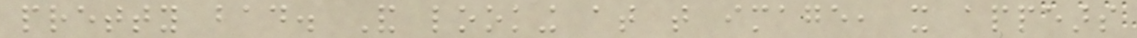pretty bad. And looking at that image, it appears
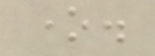one.
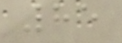85
